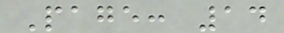Page: 14
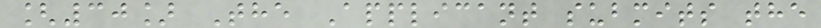[30] The Applicant submits the
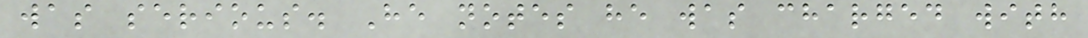was serious. He notes he was charged with
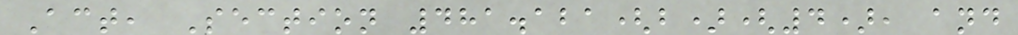Act, Section 481.121(b)(4), and
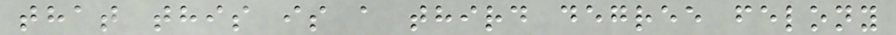that this is a third degree felony
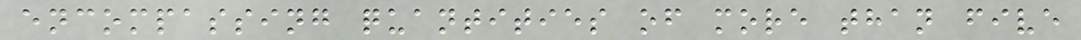encompassing quantities of more than five
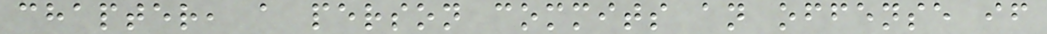chapter, a person commits an offense if
